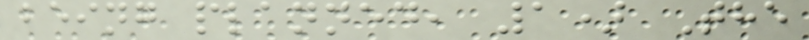being planned, 1) The
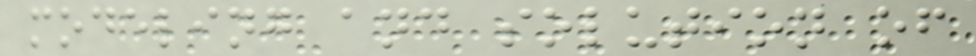modeling and solution of
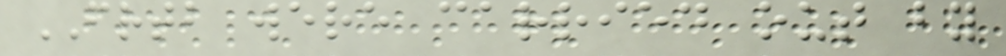FRTB were carried out by
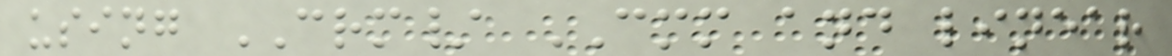using CRM/ CMM and linear
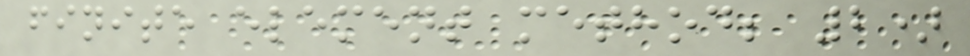finite element method; 2)
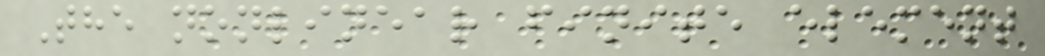The nonlinear finite element
